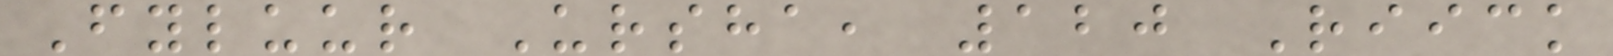Fyluur Ursha, 120 Riick
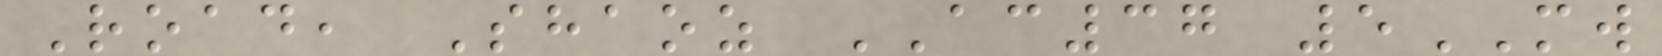Road, Shaoz AC37 5MW
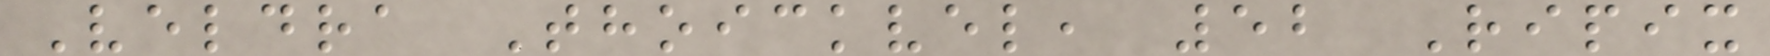Veldra Thoickvel, 52 Ripix
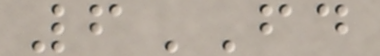6FD
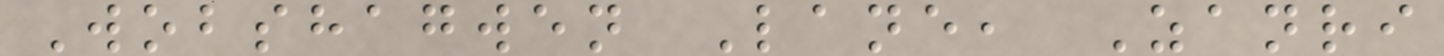Wobshagwen Lane, Zanri
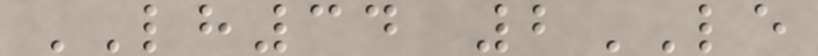LH34 2LE
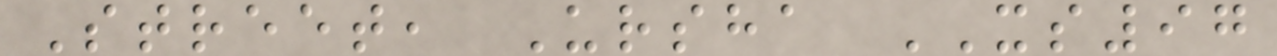Street, Ursha XS97
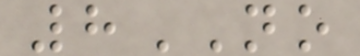8NO
